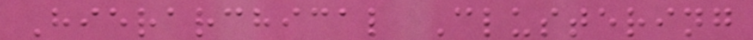Hierarchical Clustering
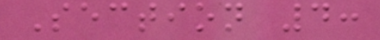Section 4:
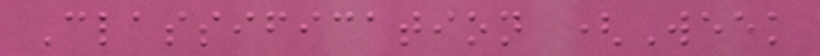Classification (Week
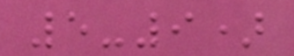5-9)
